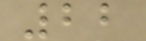22
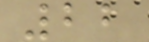22
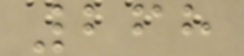268
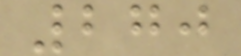270
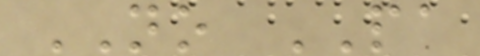NO PA
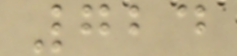724
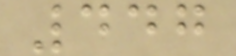447
